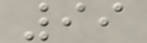99
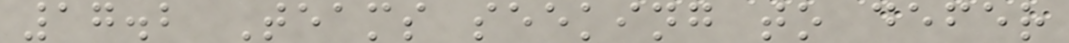17.2 Teams seeking to defer
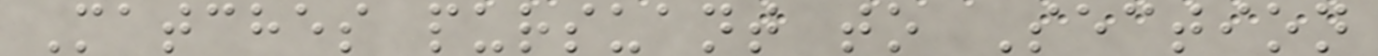Matches pursuant to Section
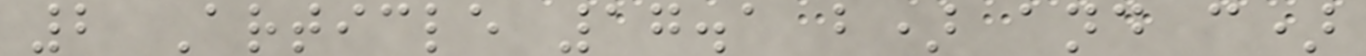2 Article 17.1 b) and c)
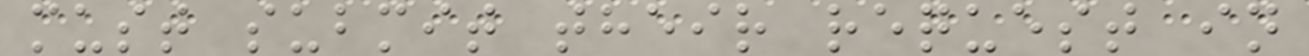must submit their request in
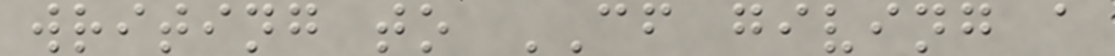writing to CF giving a
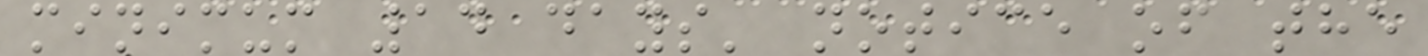minimum 14 days' notice of the
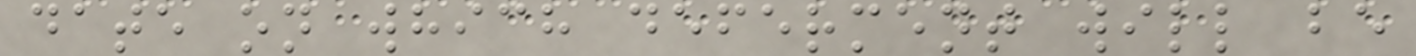date on which deferment will be
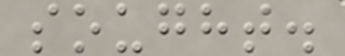sought.
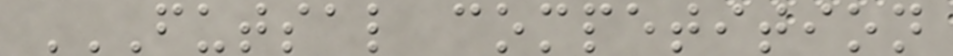FUTSAL COMPETITION
